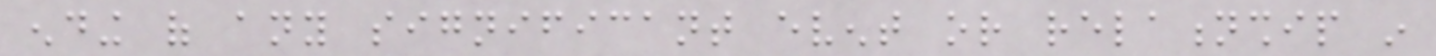ending of any significant event or relationship in
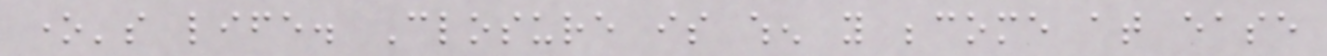one's life. Closure is when you become at ease
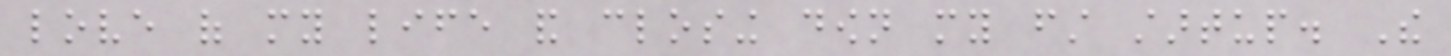love of my life and closing down my first startup. The
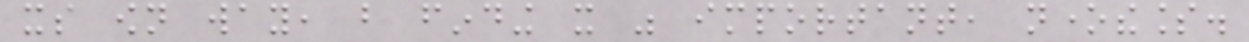its own way, but finding it was important, nonetheless.
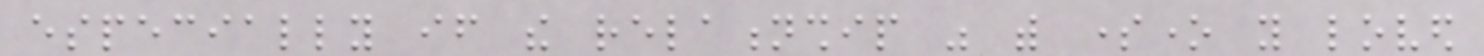especially if the relationship was with someone you loved
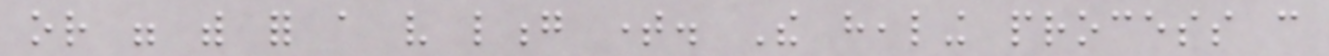or were with for a very long time. The healing process can
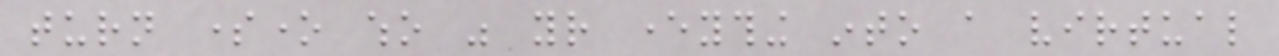turn someone who was your everything into a virtual
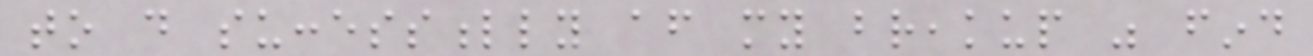to do successfully after my breakup was find
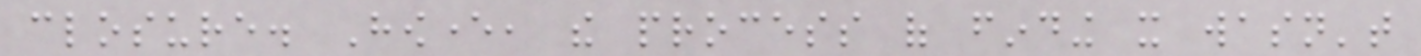closure. However, the process of finding it wasn't
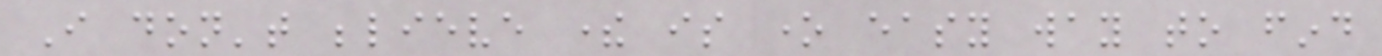I don't believe there is one easy way to find
